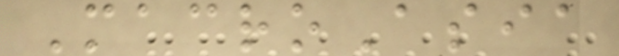MacroAsia
